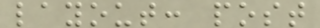layout: post
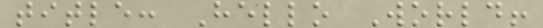title: Hello World!
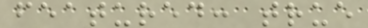featured: true
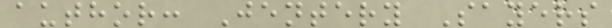author: Jentery Sayers
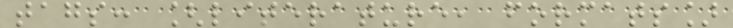tags: [literature, formats]
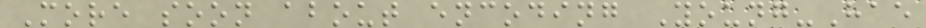More soon about encoding Young-Hae
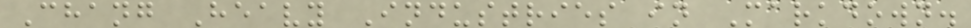Chang Heavy Industries in Markdown.
